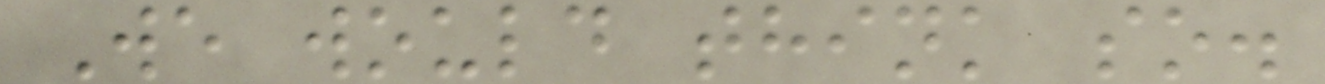We would think so.
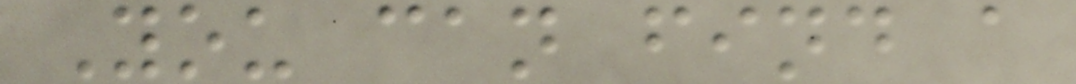You can find a
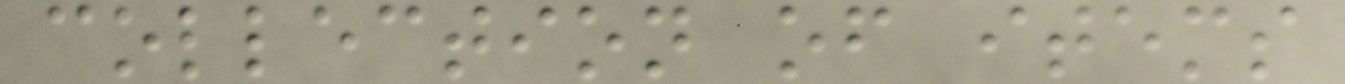collection of items
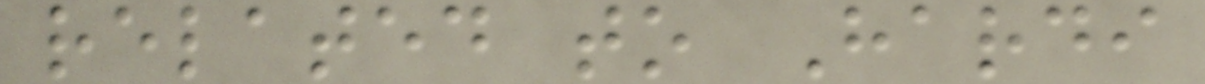related to Hardi
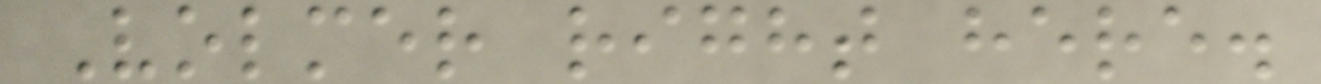Volmer right here.
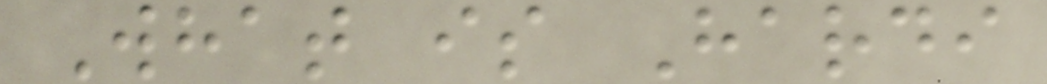What is Hardi
